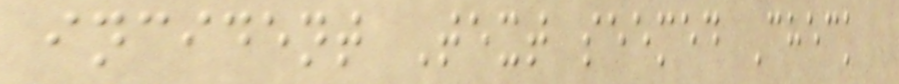incident Text seemed Check
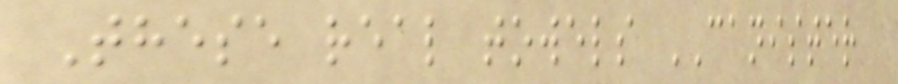These real towels CANISTER
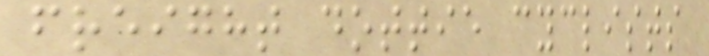freight dottie cyclists
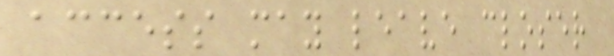access may leave closer
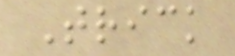Trick
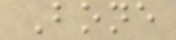Bone
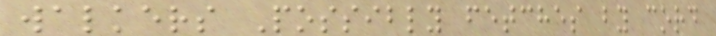walkers Possibly fetches by cord
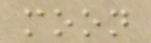moon
